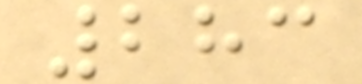283
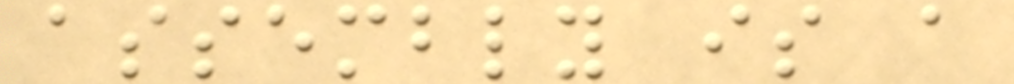assembly is a
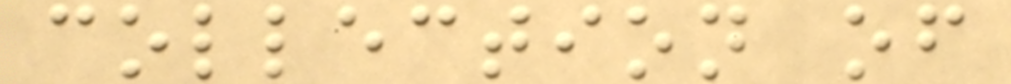collection of
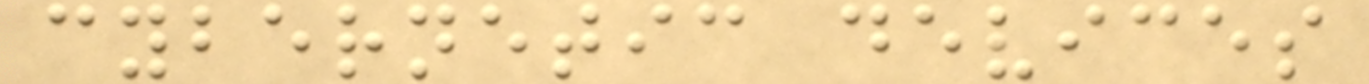cybernetic devices
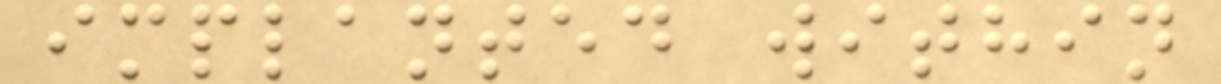implanted within
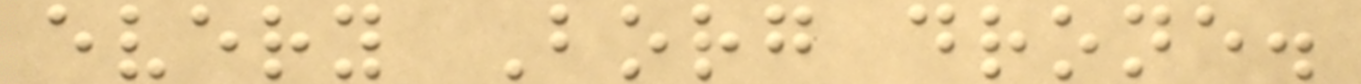every Borg drone.
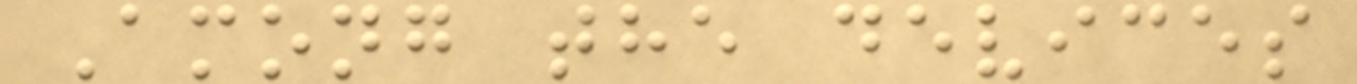Among the devices
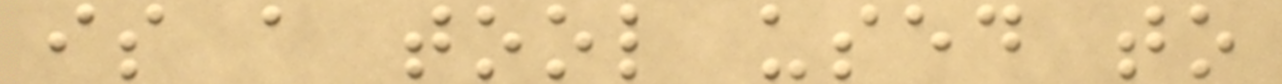is a tool used to
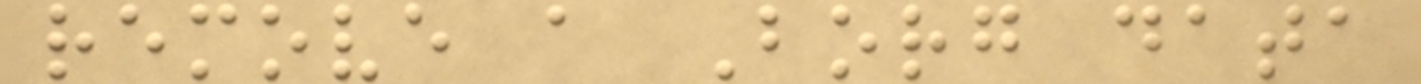remove a Borg data
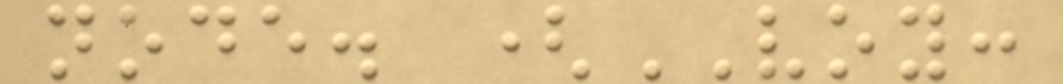node. (VOY:
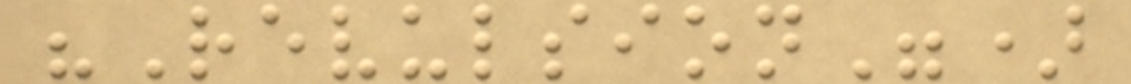"Revulsion")
